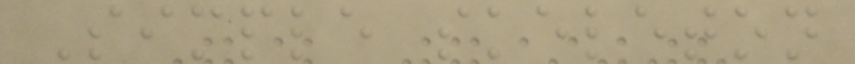Simple skeleton
